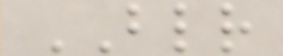BLR
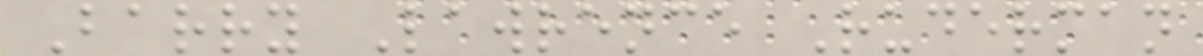Barry Lawrence Ruderman
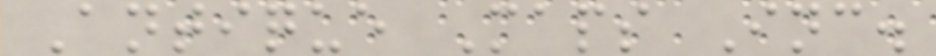Antique Maps Inc.
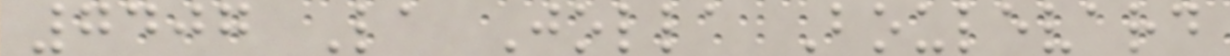7407 La Jolla Boulevard
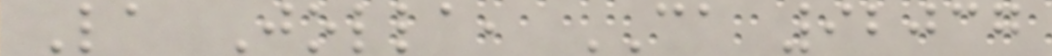La Jolla, CA 92037
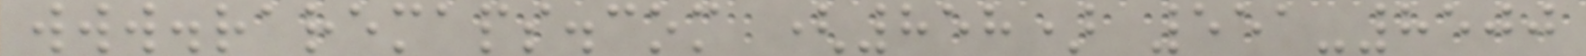www.raremaps.com (858) 551-8500
